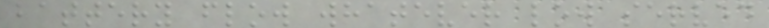battery flow whatever low served
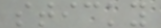sticky
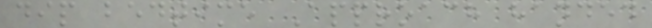dip bedtime Approach handed
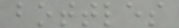bottles
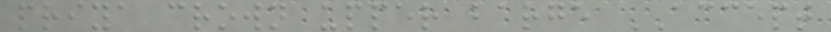priya crown upper barge ACCEPT
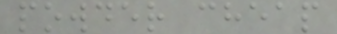powder cheap
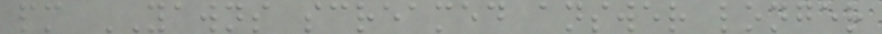pm YAWNS screamed answer longer
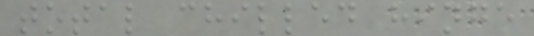total chilled hinge
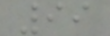99
